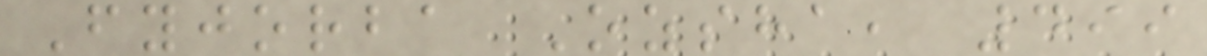Fyjorba Ozsha, 499
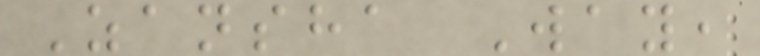Zansha Way,
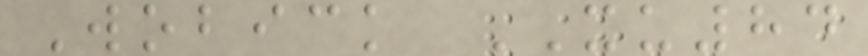Wobick XU84
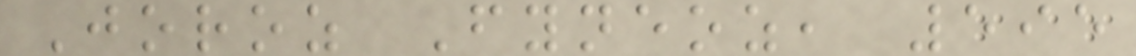Joroz Fyneoz, 595
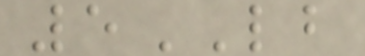5LB
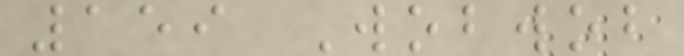159 Wobwob
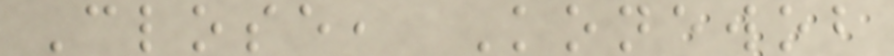Close, Konewob
